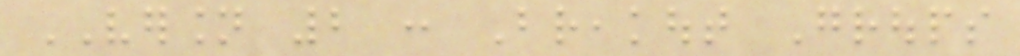VERSION 2 : Breakout Groups
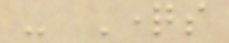- Questions
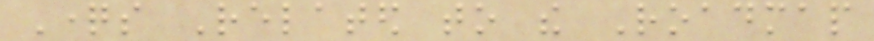Questions Related to the Roadmap
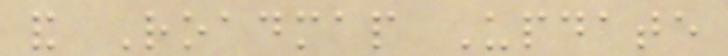and Roadmap Update
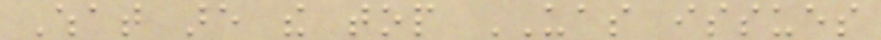What are the top UAS issues
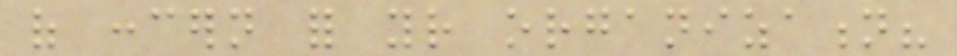of concern for your organization?
